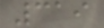319
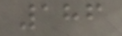186
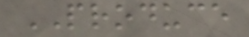PRODUCE
